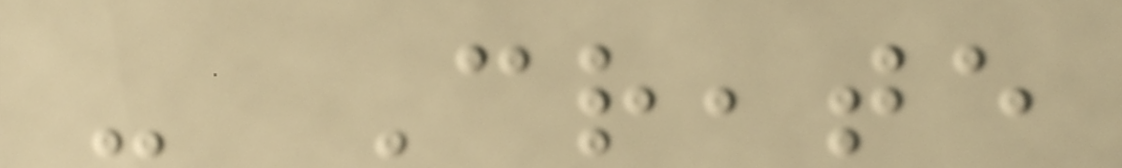- Create
